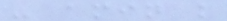- amin k
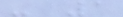- 1
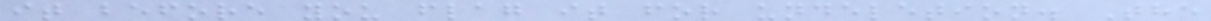it before you flag it for undeletion. The
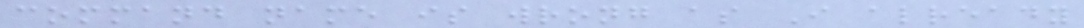command name is wrong as I already
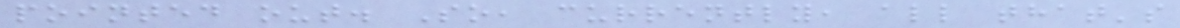pointed out. So, currently, all that's
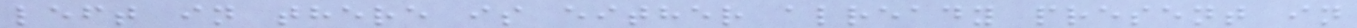left in there is either already present in
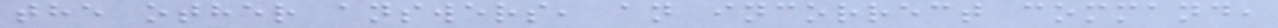the other answers, an incorrect command,
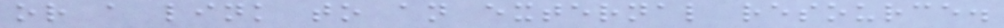or a link to an external resource.
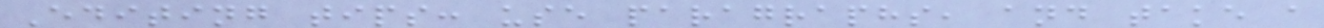Editing tips: use paragraphs, and take a
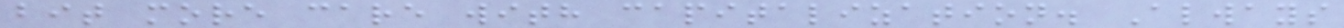bit more care with capitalization. Always
